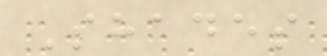Shades
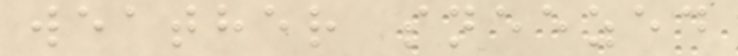weather sneezed
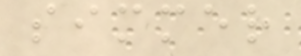simmer
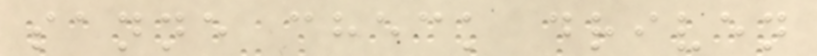sanne check driven
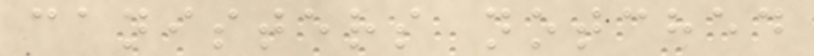canisters notched
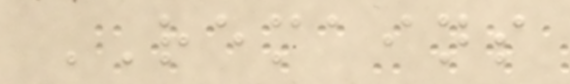REMAINS
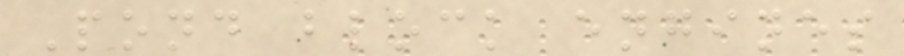Pond block engines
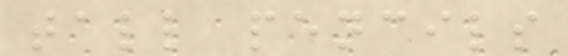tall pencils
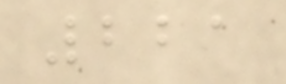221
